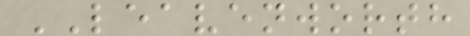LEAVENWORTH
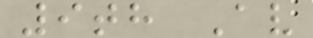9th Av
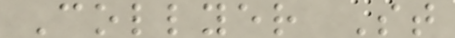Collyer St
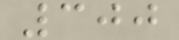300
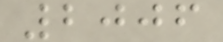2006
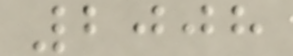2008
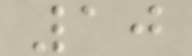10
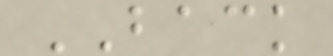BACK
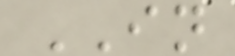IN
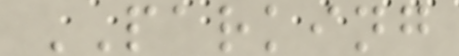PARKING
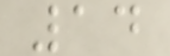14
